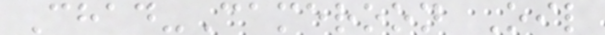Chad-Cameroon Oil
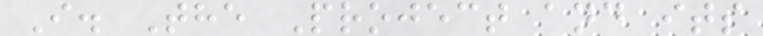I. The Project and its
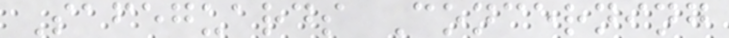Safeguards Concerning
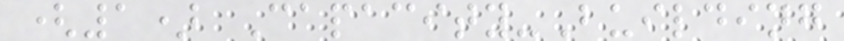(1) Capacity-Building
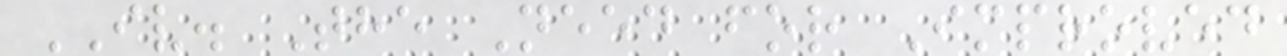IV. The Need for Improved
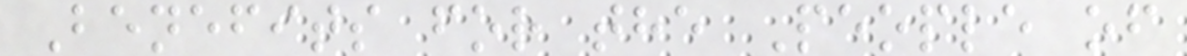Benefits for the People of
